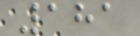181
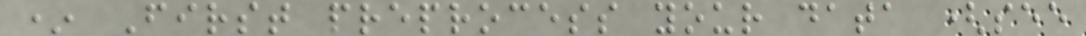* First preprocess your data (see
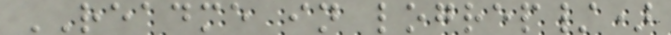README in logrep/)
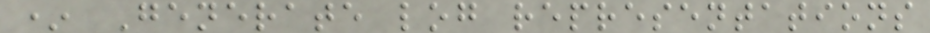* Generate log representations
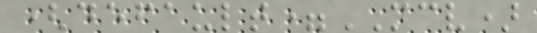(default=MCV)
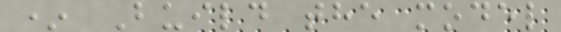* Build the model
